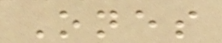Ones
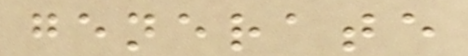generate
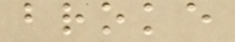broke
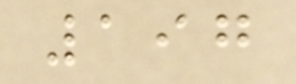197
